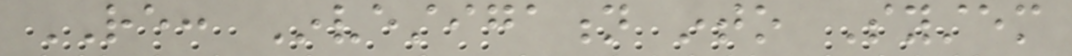RE: Investigation into System
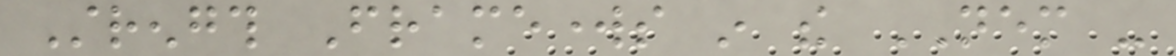Strength Frameworks in the NEM -
